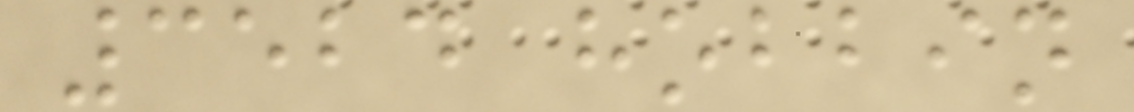3524 hobbin
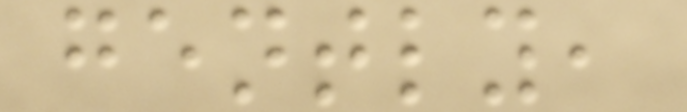gently,
